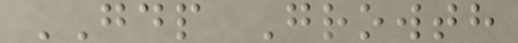GDP Growth
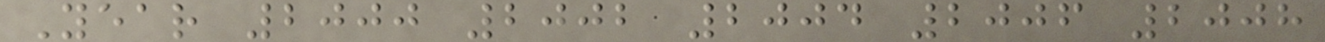Year 2000 2002 2004 2006 2008
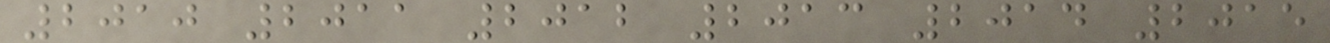2010 2011 2012 2013 2014 2015
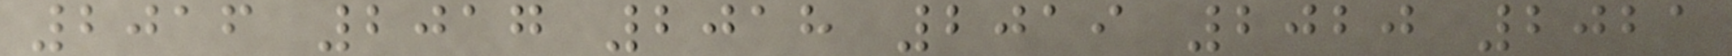2016 2017 2018 2019 2020 2021
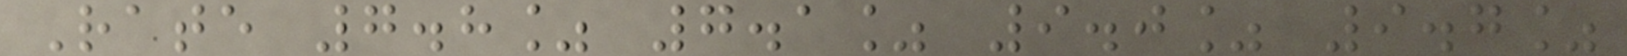Rate 7.8% 7.1% 9.0% 9.7%
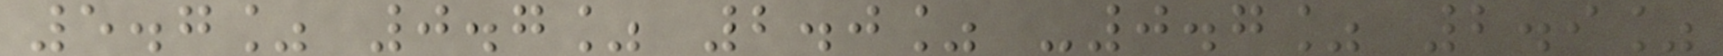5.7% 0.7% 2.0% -0.7% 2.9%
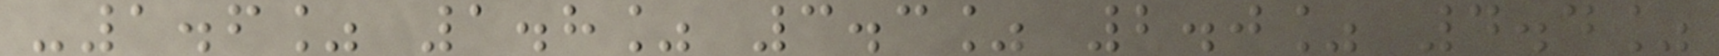-1.6% 1.8% 3.3% 2.0% 4.4%
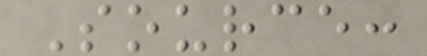Source:
